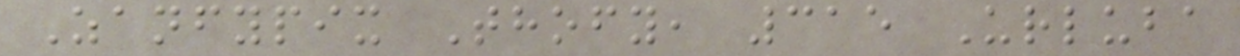Zanfypix Thofy, 315 Urluba
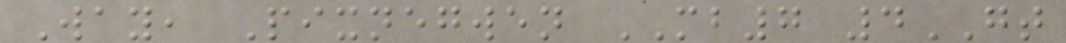Way, Pixnegwen MB7 4GT
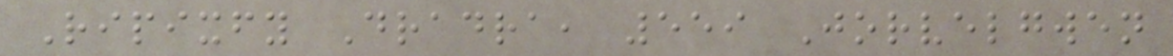Ripixfy Dradra, 559 Jorvelgwen
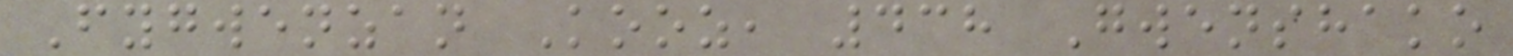Fygwenzan Kooz, 438 Gwenshako
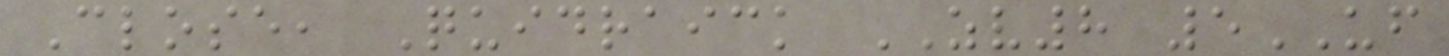Close, Quidraick ZV8 5UF
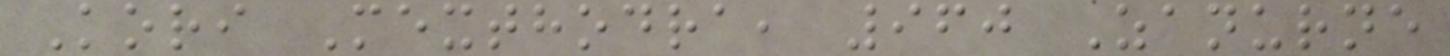Kori Mexthodra, 960 Zanurne
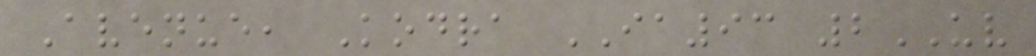Avenue, Kodra IA93 2UV
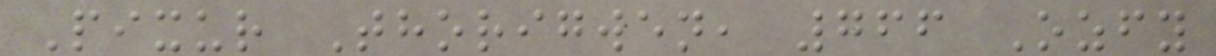Pixur Thorigwen, 766 Ozfy
